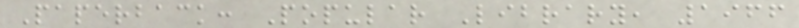Paperback: Popular Library, 1966
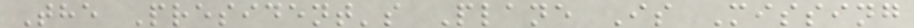The President's Plane Is Missing
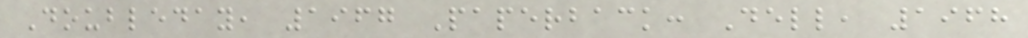Doubleday, 1967 Paperback: Dell, 1968
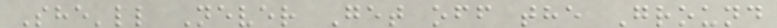She'll Never Get off the Ground
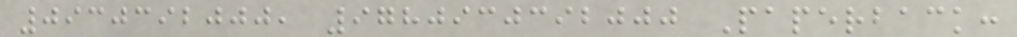0930392000, 9780930392000 Paperback:
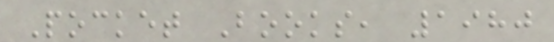Pocket Books, 1980
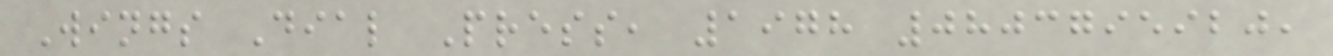Wings Dial Press, 1978 0803795920,
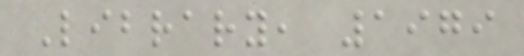Library, 1979
